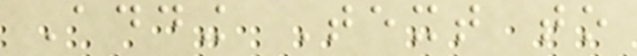Adding Text to
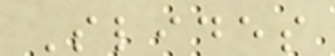Slides
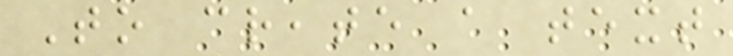To create a text
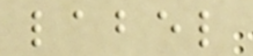label
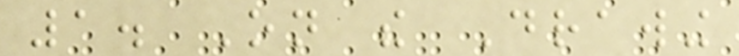1. On the Drawing
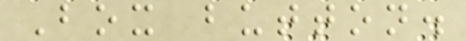Box button.
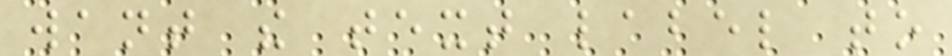want the text label to
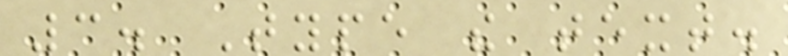3. Type the text.
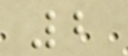2
